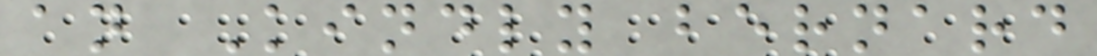an Kindly bernard
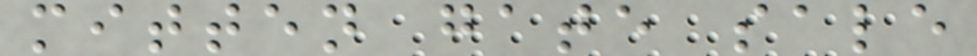mitten gate sale
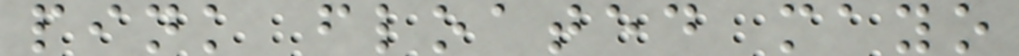pink floated mayo
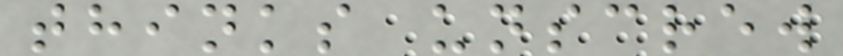thinks unscrew
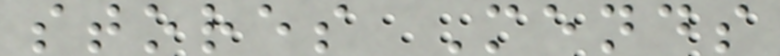stores Mends
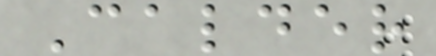Calder
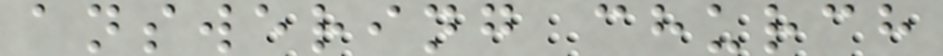answering church
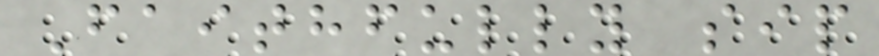Faithfully sip
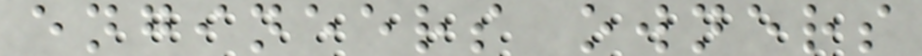engineers owners
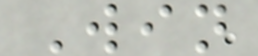Win
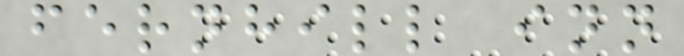fernhill inn
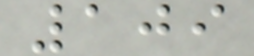109
